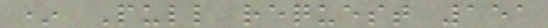* Pull request 151
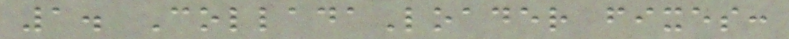1. ColladaLoader fixes:
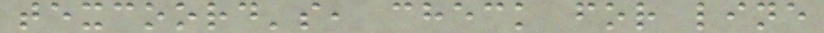texcoord's, check for line
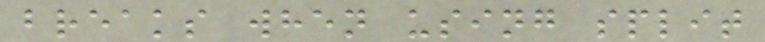breaks when using split
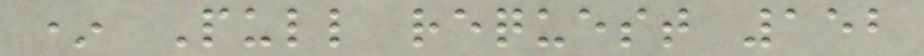* Pull request 152
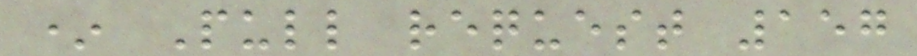* Pull request 157
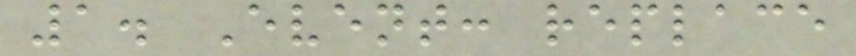1. Event: replace
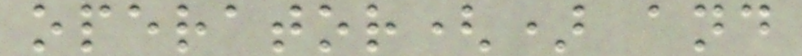operator() and
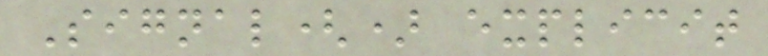Signal() explicit
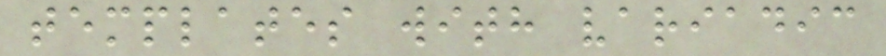templates with variadic
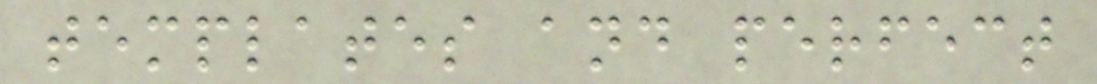templates and perfect
